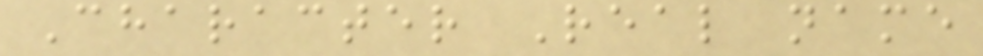Character Real name
